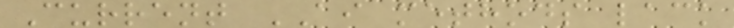Current AI methods lack
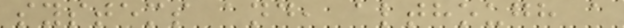systems and, although a
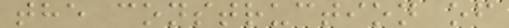the construction of
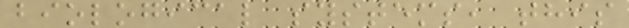biological systems, this
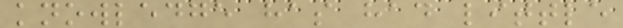knowledge has had little
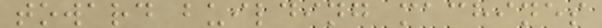toward building machines
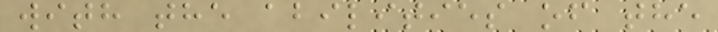with the abilities of the
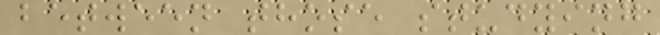between those studying
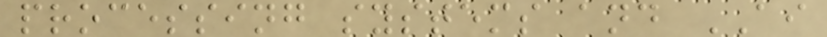processing systems and AI
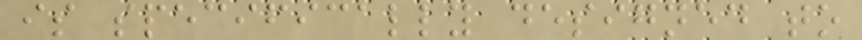is specifically designed to
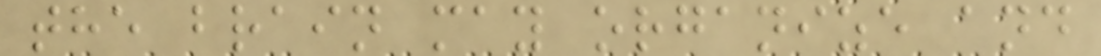the brain may organize and
